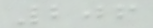206
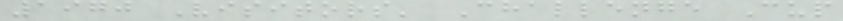1970 Visitors' Challenge Cup
